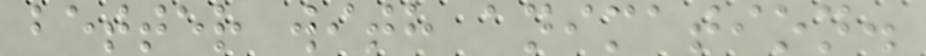better with animation.
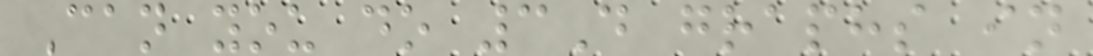Can you do 3D graphs in
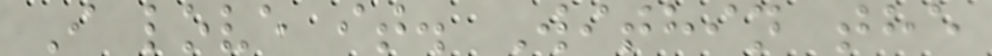I love it. Within the
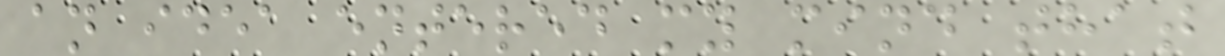an idea entered my mind that
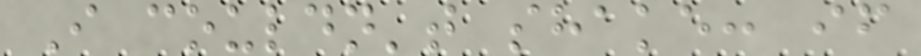I couldn't shake: if
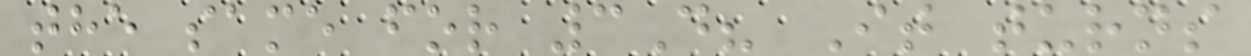the same for 3D? It turns
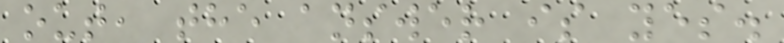out, the answer is yes.
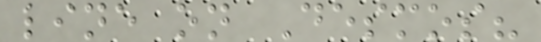line on Desmos?
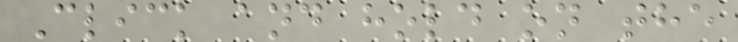Click and hold on the
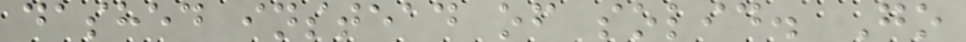dashed instead of solid. Go
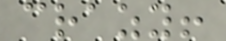crazy!
